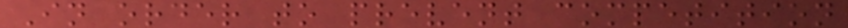In order to prevent competition
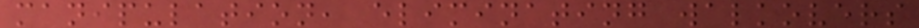manipulation, eliminating walkovers
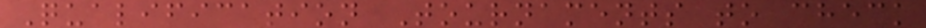Qualification Tournaments to check
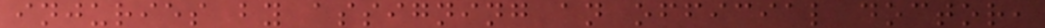injuries by assigning an official doctor,
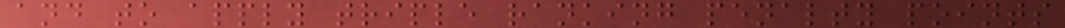and to apply triple ranking penalty points
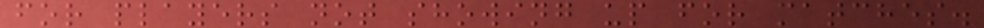for players not showing up for matches.
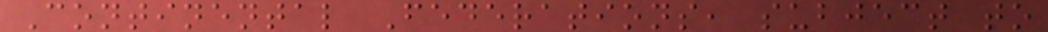Continental Federations, subject to
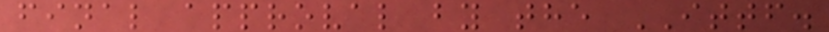final approval by the ITTF.
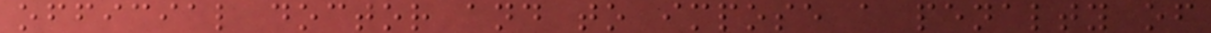official doctor and to impose a penalty of
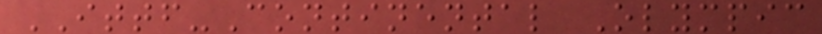ITTF-Continental Olympic
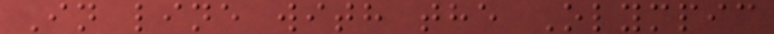In line with the Olympic
